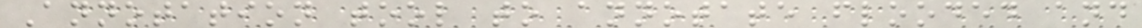Annotation tool to annotate flooded and
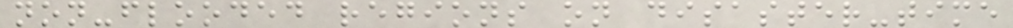non-flooded regions on disaster-time
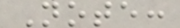Note:
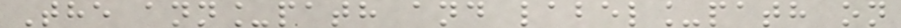The ann_path and label_path on
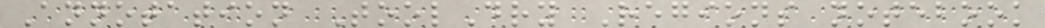Annotation ToolDry Regions notebook
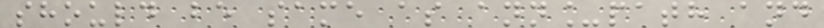should be same as ann_path and
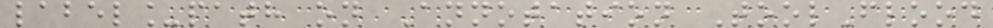label_path on Annotation ToolFlood
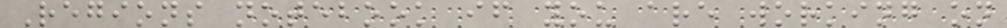Regions notebook if you are working on
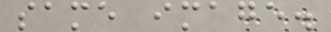same image.
